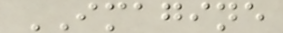IMAGINE
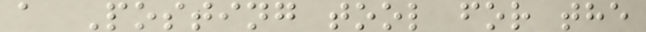a Posting tool for the
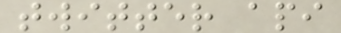twitter api
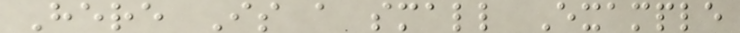Here Is a small Example
